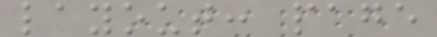layout: page
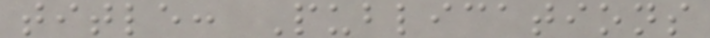title: Publications
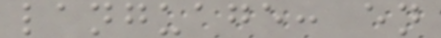language: en
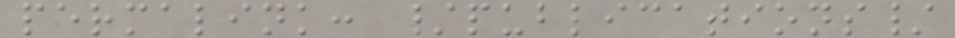permalink: /publications/
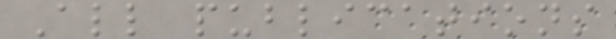All publications
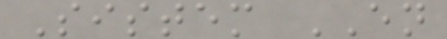Sistem EN
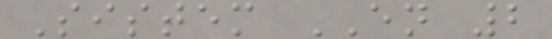Sistem EN 2
